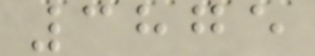3875
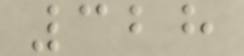328
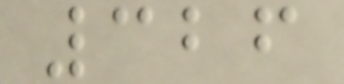326
